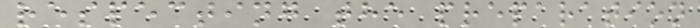respecting the preparation
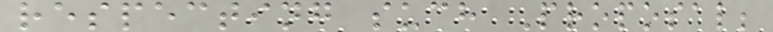respecting such Proposal;
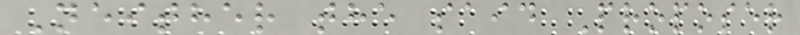Neither the said Proposer
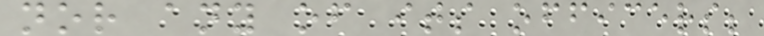nor any of its officers;
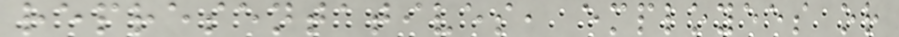representatives, employees or
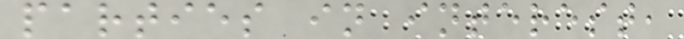parties in interest,
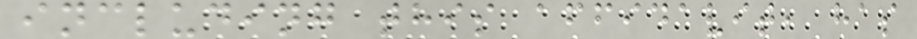including this affidavit, has
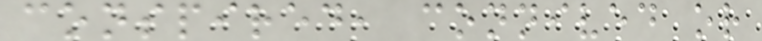conspired, connived or
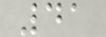41
